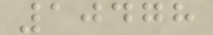10478
